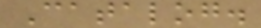Catalog.
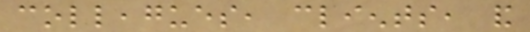colleagues, clients, and
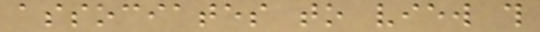associates to view this
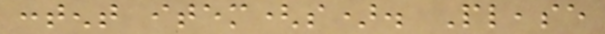content item(s). Please
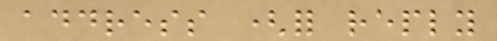address (for reply
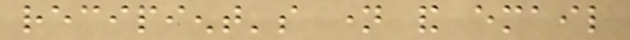recipient's name and email
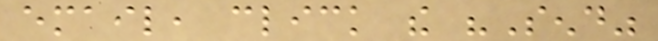email, click the "Send"
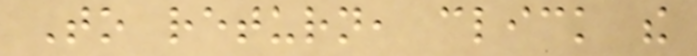To return, click the
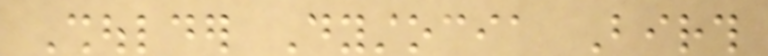Shoulder Dystocia Birth
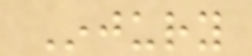Injury
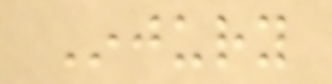Injury
